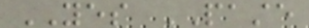YES PASTE
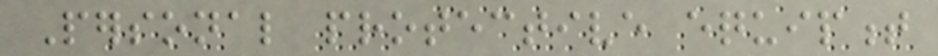Personal protective equipment
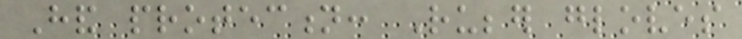Hand protection: Rubber gloves
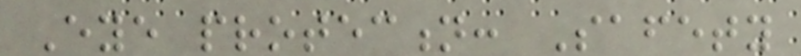Eye protection: Safety
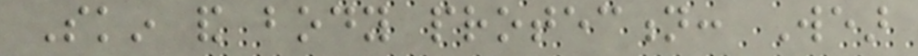Skin and body protection: Wear
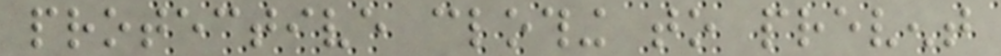protective clothing to prevent
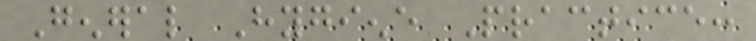General Hygiene Practice:
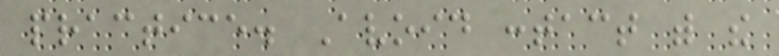practice. Avoid contact with the
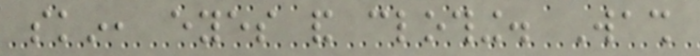skin, eyes and clothing. Wash
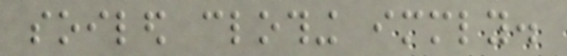soiled clothing immediately.
